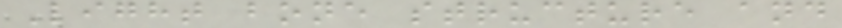Light bone structure and
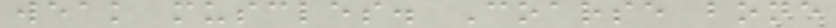weak muscles. Coarse bone
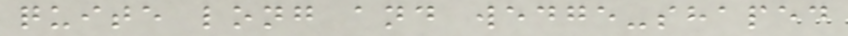quite long and wedge-shaped
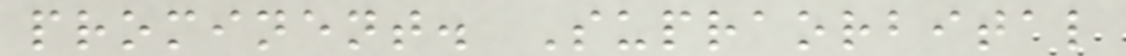prominent. Supraorbital
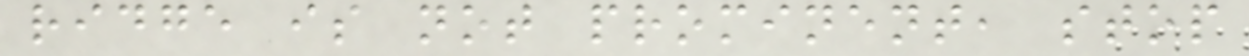ridge is not prominent, stop
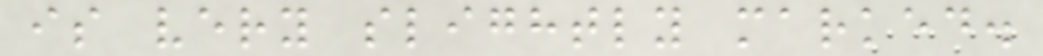is very slightly marked.
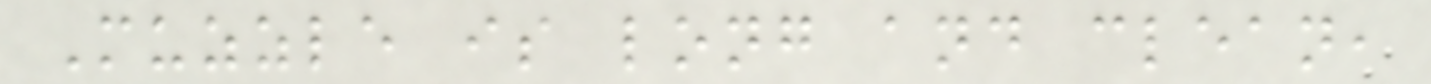Muzzle is long and clean,
